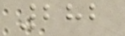282
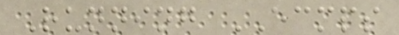Running ECMPS
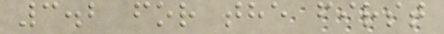3.2 for the first
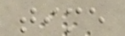time
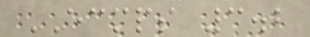ECMPS 3.2
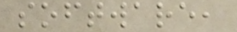software,
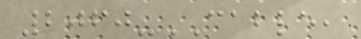2060-CABLE,
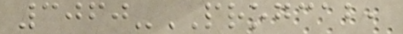3060-PROGCAB,
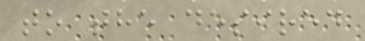to the desired
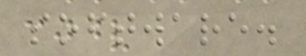software.
